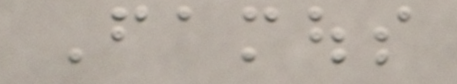Famous
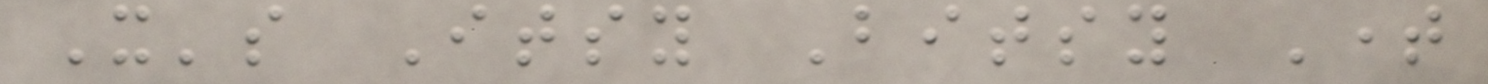It's Itsy Bitsy Time
